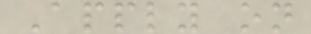Apply on
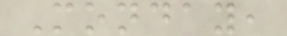Monday,
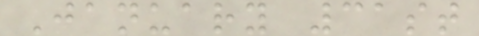January 31st
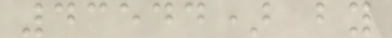43544) by
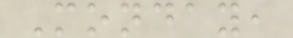Monday,
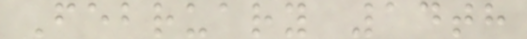February 14th
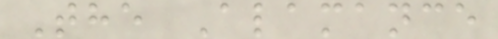The Alamance
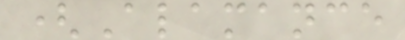(Alamance
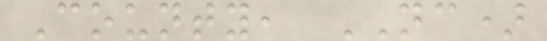County, NC)
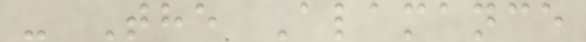- The Alamance
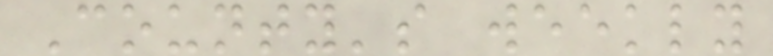County's weekly
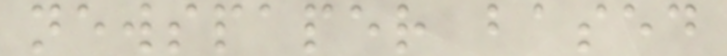newspaper based
